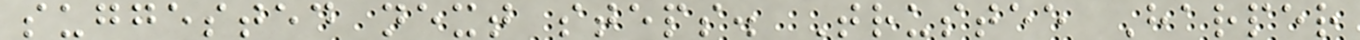suggested next steps. Trustee Harper
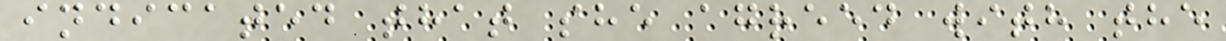indicated that she agreed with the
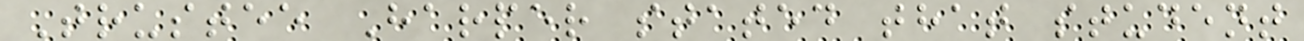Trustee Harper stated that student
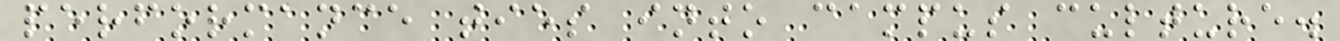performance ties into campus culture.
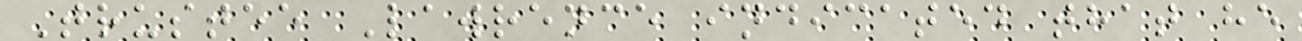Trustee Lawrence indicated that he
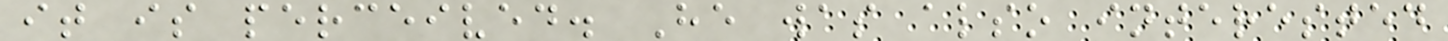it is perceived. He was also interested
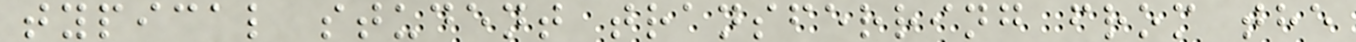typical student transferring from the
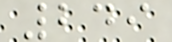249
